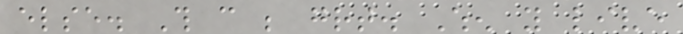else. This can be great. When you live
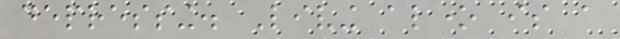depressing. Living alone is a
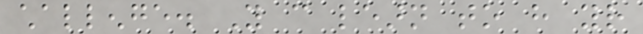challenge. You can learn to have your
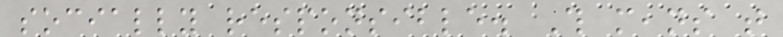socially responsible. This means that
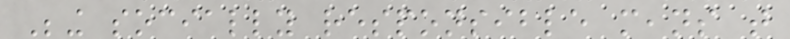Being socially responsible means that
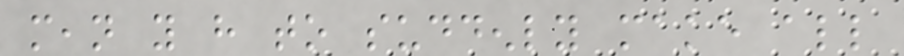mean you have to suddenly make all
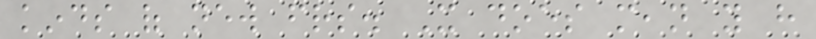kinds of new friends. It does mean you have
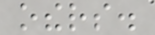others.
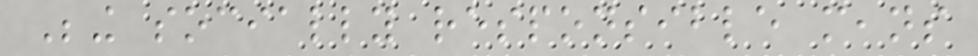Being socially responsible means
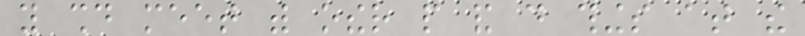you should meet with other people and do things at the
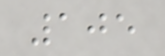105
